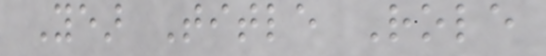Year Title Role
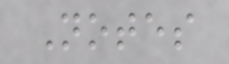Notes
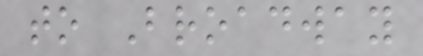to Broadway
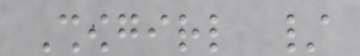Showgirl /
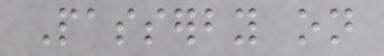Passerby on
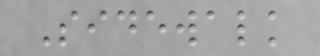Sidewalk
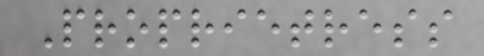Proprietress
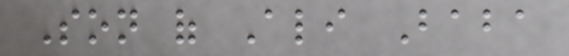Son of Ali Baba
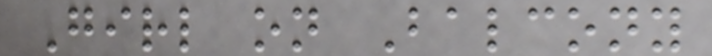Girl on Balcony
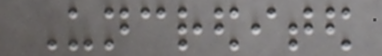Uncredited
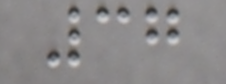37
